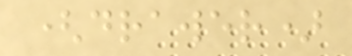(drawer)
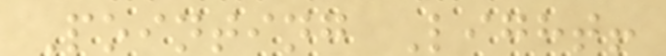Pointing Light!
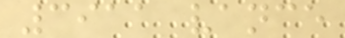3911 vance
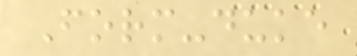Form-duke
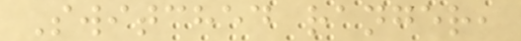Switched ranger,
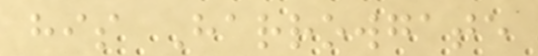his Harrowgate
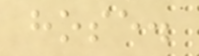hose.
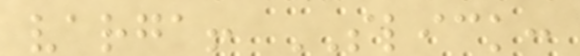varga! SLICK:
